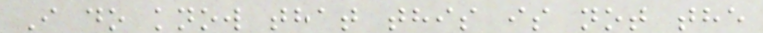I do know that this is not the
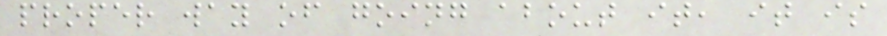proper way of going about it, it is
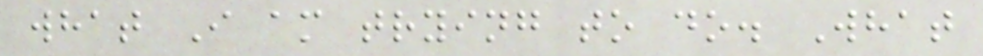what I am trying to do. What
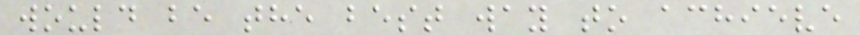would be the best way to achieve
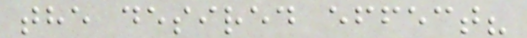the desired effect?
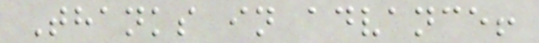Thanks in advance!
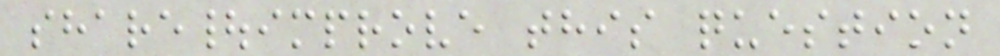share|improve this question
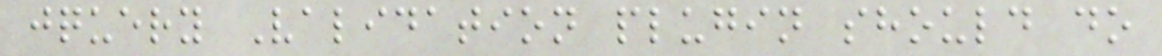jquery Validation plugin should do
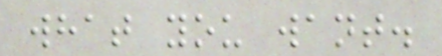what you want.
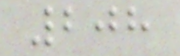208
